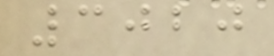3020
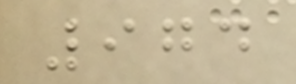974
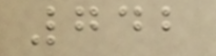742
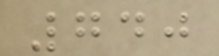740
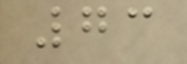73
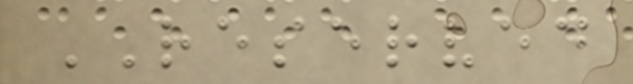RESERVED
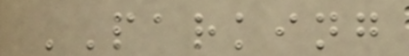PARKING
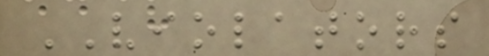VIOLATORS
